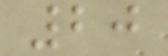20
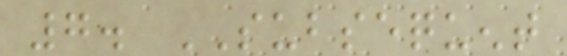7. SUBSEQUENT
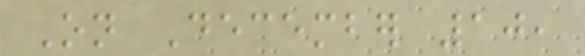On December 10,
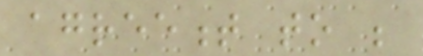agreement to be
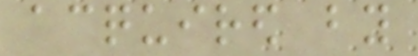acquired by
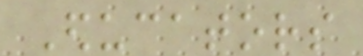Educators
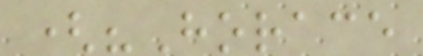("Horace
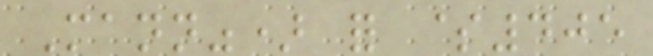Mann") for $405
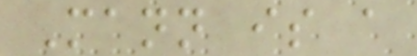Mann is a
